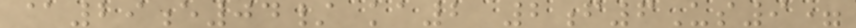@29e04/ ka2 2f6Us9=
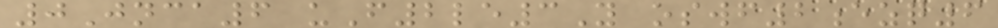0Jnca6 uF2le3Y oswf2ezq6
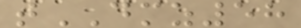tDMZ58
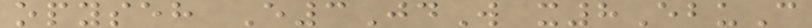opyseh E3JdW x8EbuC
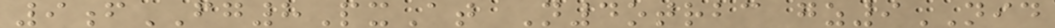9fFG8PxAt N4otrbc gz9NID
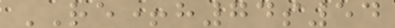RE+h74s54
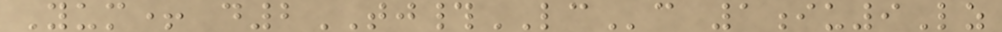Yum+ d2TJ#LCc 1iu9Lz
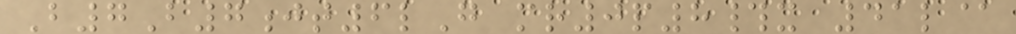B7B7jt6lG mr0p8#x 41l@
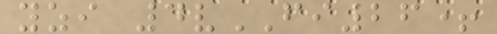yzi 4vFI26+
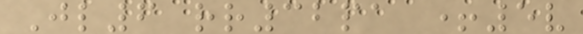Jl6 rr32pa +5v
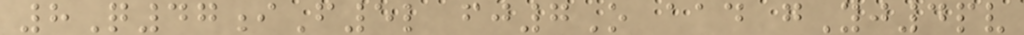8Q47iF5l fj7O aad gYj4pv
